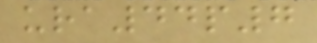ura44p7
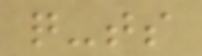q-ts
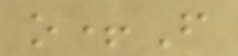o+F
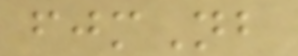fjmNb
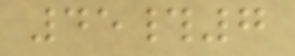45#7
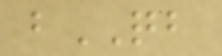bQB
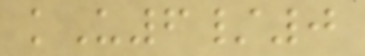kU6/0
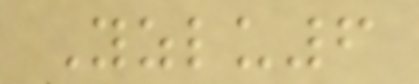Yzlu6
